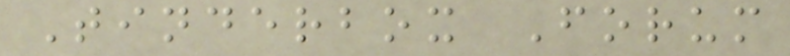Tinderbox Forum
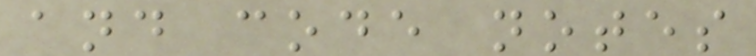and code notes
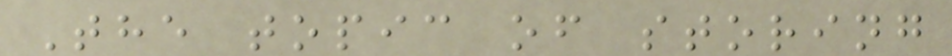The topic of storing
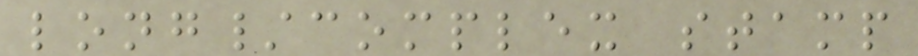long/complex stamp
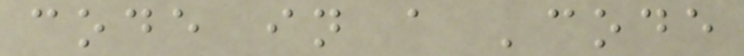code in a 'code
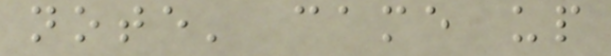note' came up
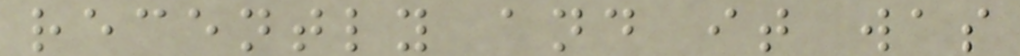recently and it was
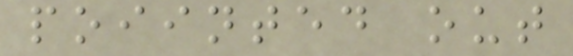poiinted out
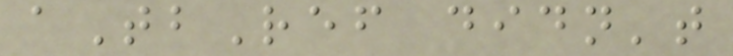aTbRef didn't
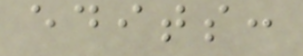edits:
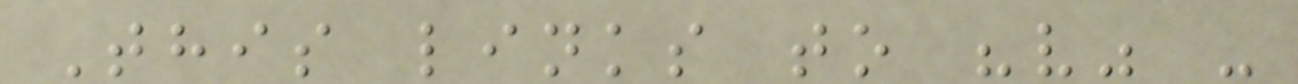This links to "v" -
